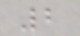2
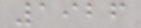1926
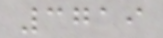3719
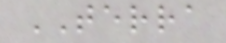TERRA
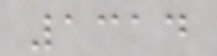1314
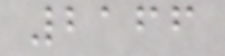2166
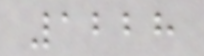1228
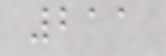211
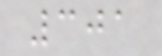301
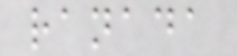ranada
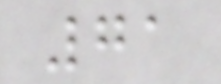71
